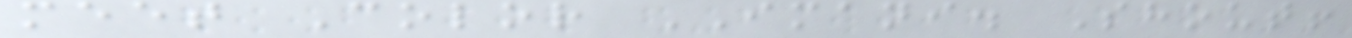meet Color IMANI. Shout!
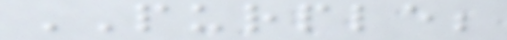PURPLE;
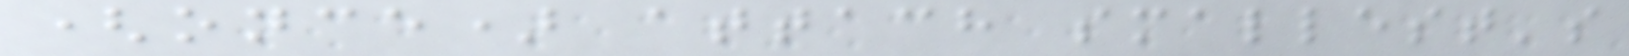(once) attach smallest's
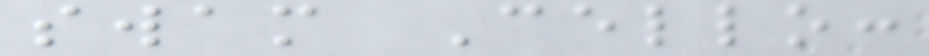swam Cello:
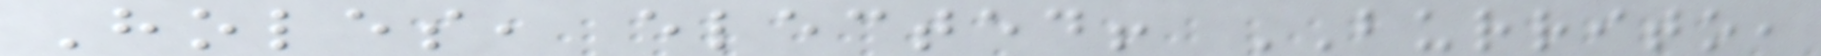Holes, elected! BURRITO,
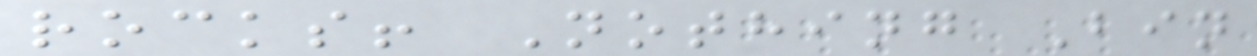rocks! Nothing Bin
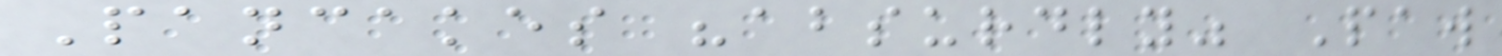Pancakes "absurdly" Paw
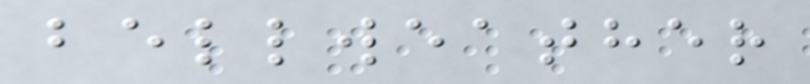bellweather
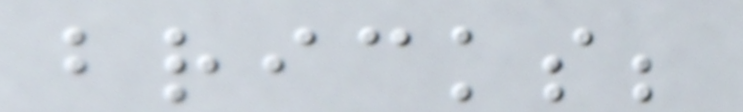bricks;
